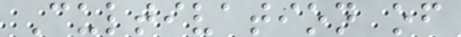Cultivation of
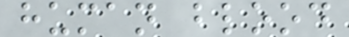human blood
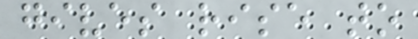gives rise to
